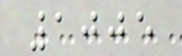1005
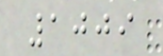1009
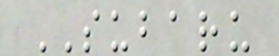SUBARU
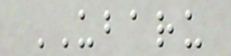UBARU
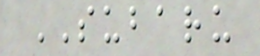SUBARU
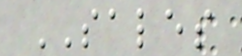SALES
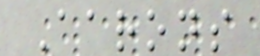Aarons
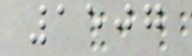1507
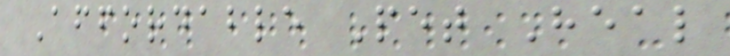Affordable Pet Heal
